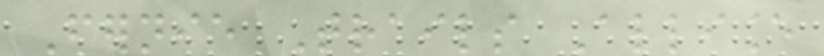Fernie Trails Alliance
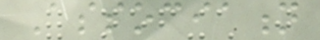Association
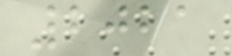2021
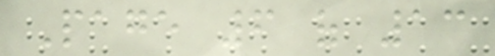Page 6 of 13
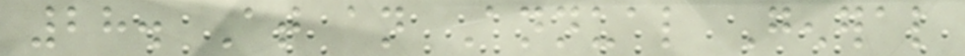28. At an Annual General
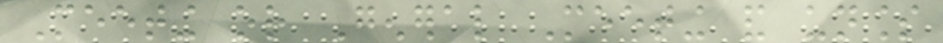Meeting or General Meeting and unless
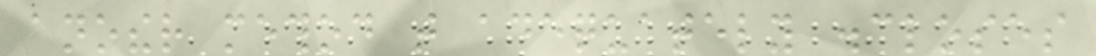another method that adequately discloses
